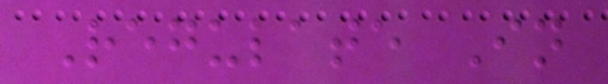Regulate In
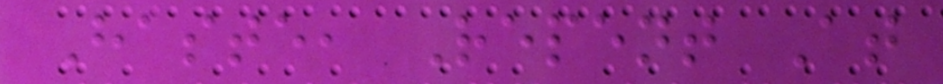Haste, Repent At
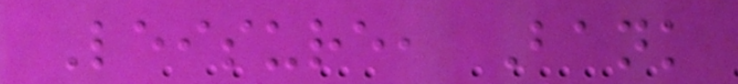Leisure, Bank
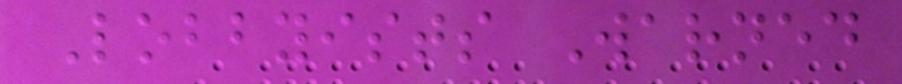Lobbyists Warned
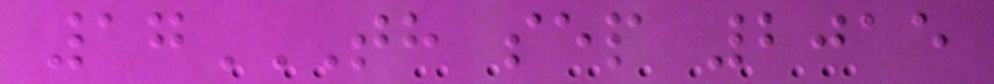17TH SEP 2015
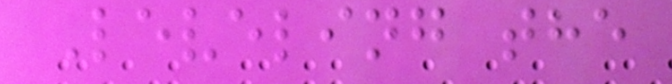Leveling the
